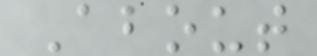About
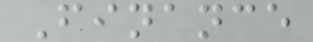Finance
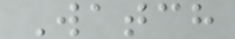Watch
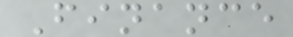Finance
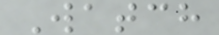Watch
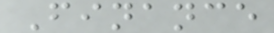Finance
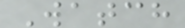Watch
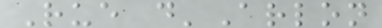Rue d'Arlon
